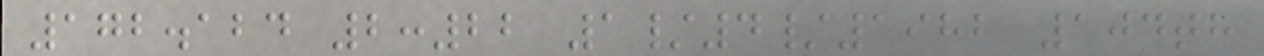172.124 2:22 1/4/1982 104th
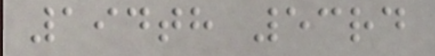194th 53rd
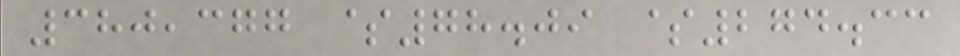380,377 $78.09 $274.33
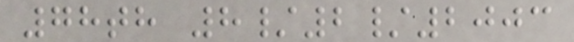78th 8/2/2003
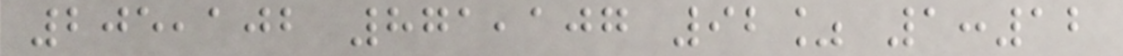205,102 871,107 92% 1:12
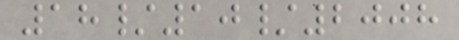18/10/2008
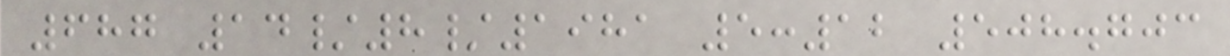687 14/8/1981 5:12 508.703
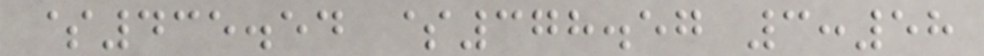$435.54 $378.57 3:58
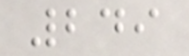249
